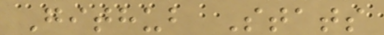Github Stats
